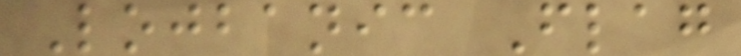Lojbanic Flag
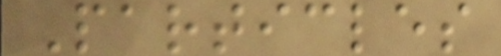Particles
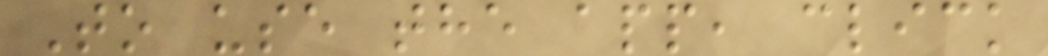To use the app, click
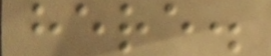here.
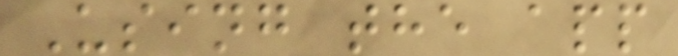Using the app
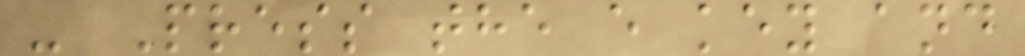- Press the e key and
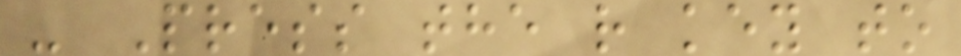- Press the r key to
